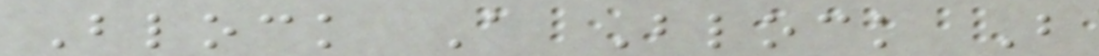Block A Block B
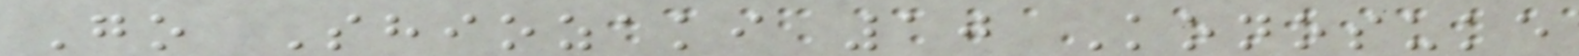Go Shiozaki 10 Konosuke
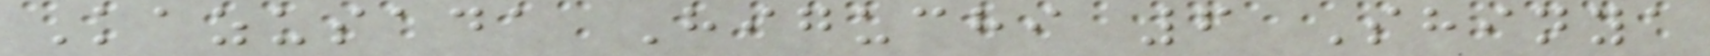Kazusada Higuchi 6 Shinya
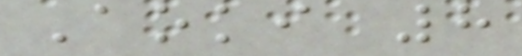Aoki 8
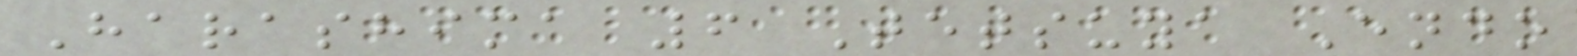Harashima 6 Tetsuya Endo
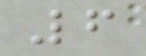6
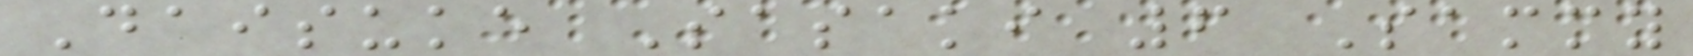Daisuke Sasaki 6 Sammy
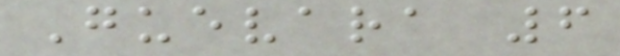Guevara 6
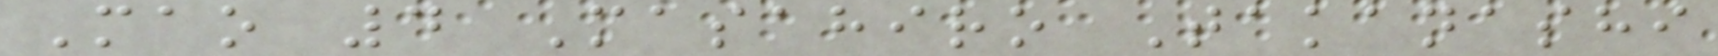Mao 4 Masahiro Takanashi
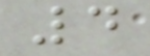4
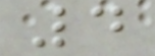4
